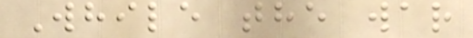While the war
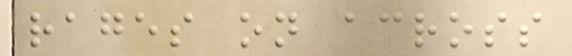rages on across
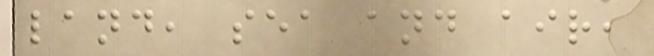land, sea and air,
